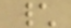\
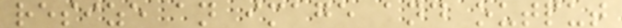resize an image and output
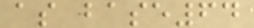as base64
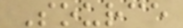Source
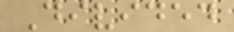Divided
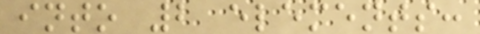into 2 elements:
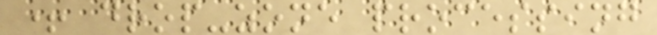+ drop-zone processing
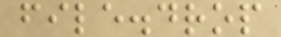file.drop
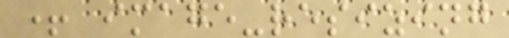+ image-resizing
